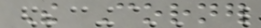The Corner
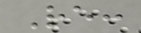Re:
